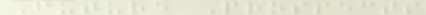Future Prospects
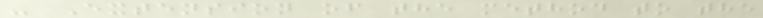- Extension of the method to the
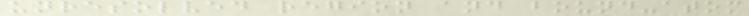unresolved region and bound-atom
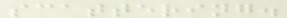scattering.
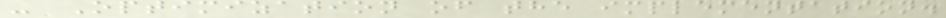- Optimization of the implementation.
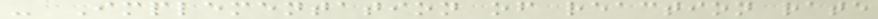- Implementation of reaction rate
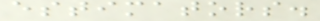estimators.
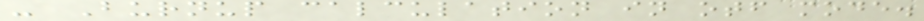- Burnup calculation in otf mode.
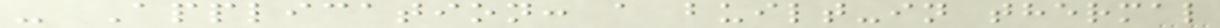- Application: a built-in thermal
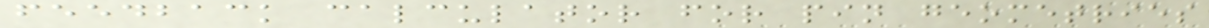feedback calculator for pin geometries
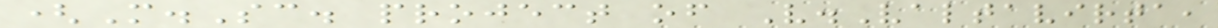(M.Sc. project of V.Valtavirta,
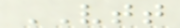VTT
